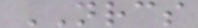NRCS
